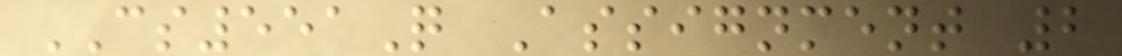CS551Q Assignment 2
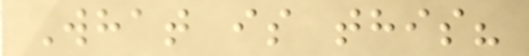What is this?
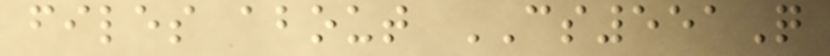files about CS551Q
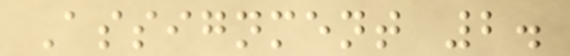Assignment 2.
